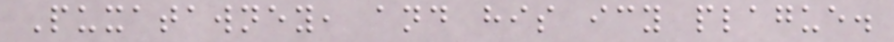Puxatawney, and his icy plague.
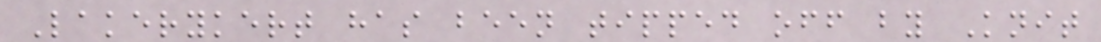Lakerykert has been tipped off by Knit
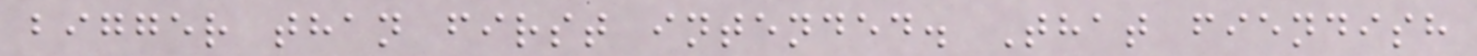bigger than first intended. That fiendish
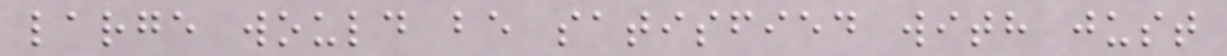large would be satisfied with just
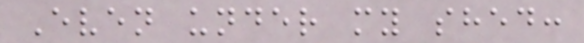Even under my shed:
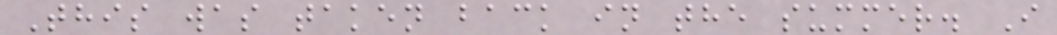This was taken back in the summer. I
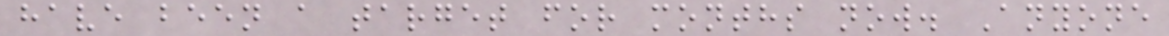have been a target for months now. Anyone
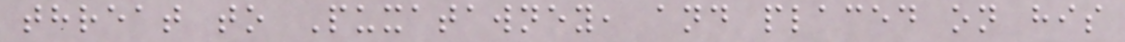threat to Puxatawney, and placed on his
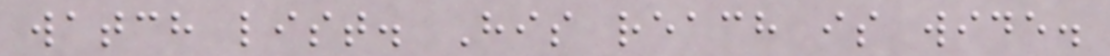watch list. His reach is wide.
